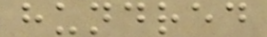hundred
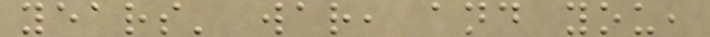years' war, and you,
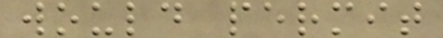would permit
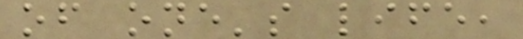of one's life,
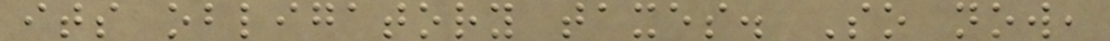its obligatory taxes. So now,
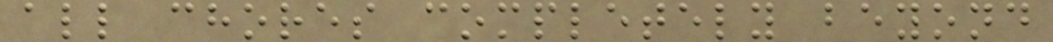all chores completely beyond
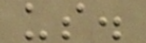us.
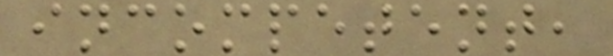incompetent,
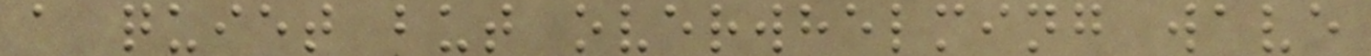a quiet but overwhelming wave
